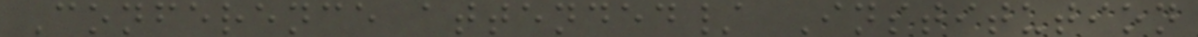Conference attended/ Institution
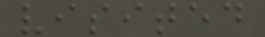visited
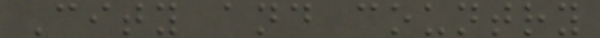City and country
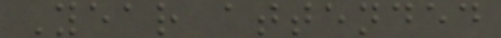Year attended
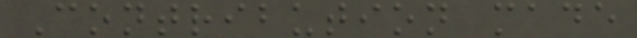Contribution made
